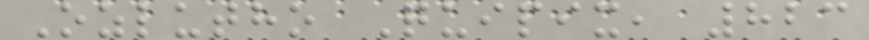Ozlutho Quipix, 823
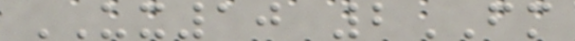UX10 2FM
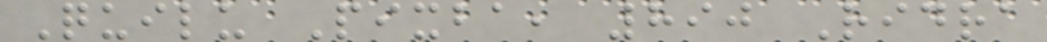Quilu Pixba, 890 Ridra
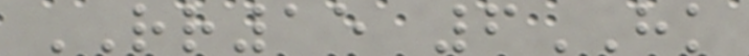RR15 6HK
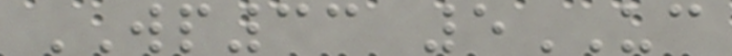WP33 5UC
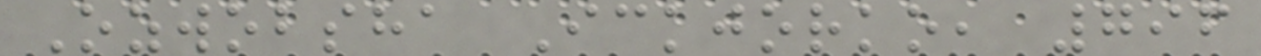Ozwobsha Ickjorko, 796
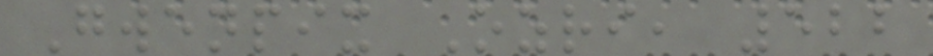Gwenpix Ozri, 522
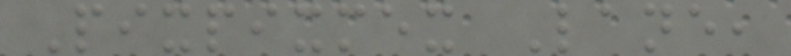Pixpixmex Lane,
